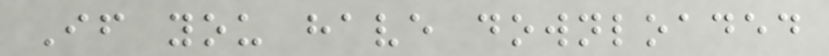If you have downloaded
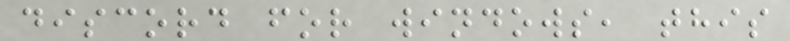discord for windows, this
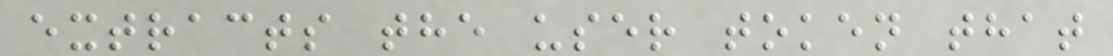extracts the user token that
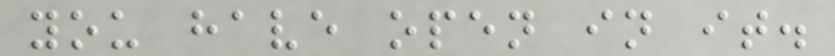you have open in it.
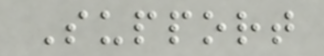Support
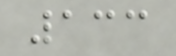133
